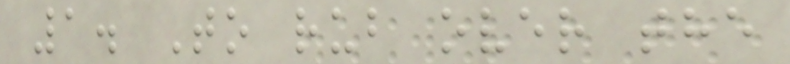1. To rub over the
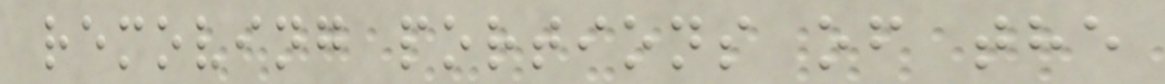removing portions of the
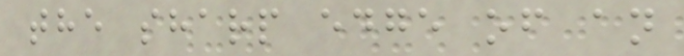the sharp edge of an
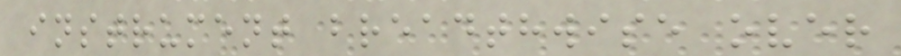instrument breadthwise over
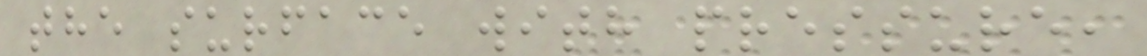the surface with pressure,
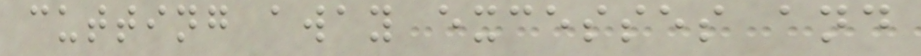cutting away excesses and
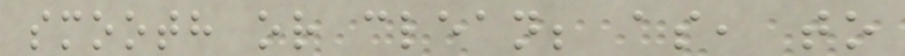smooth or clean; as, to
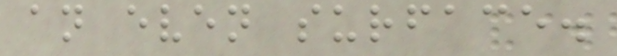an even surface.
